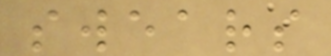swears
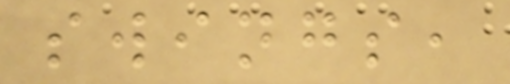swings,
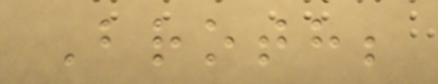Broth;
